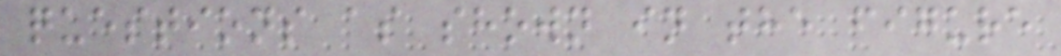questions as shown in the figure
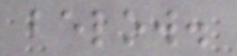below.
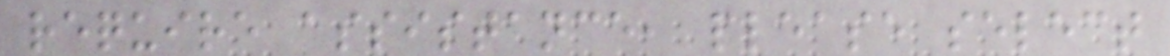require assistance, please select
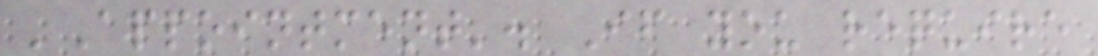'Appointment'. If you require
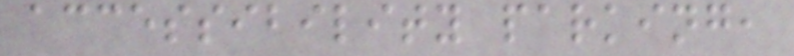accessibility parking,
